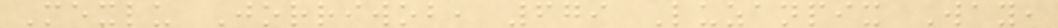Mexlu Jorriwob, 679 Luzanpix Way,
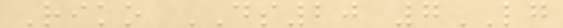Riko DS20 7LG
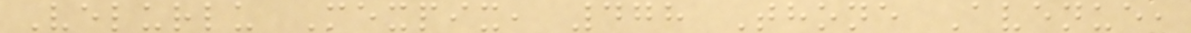Velurlu Mexpix, 478 Thone Avenue,
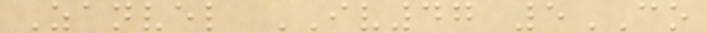Zanvel IV47 5CO
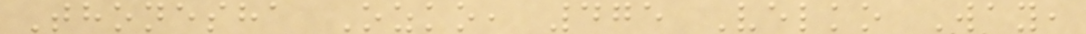Thonesha Ozko, 475 Velko Way,
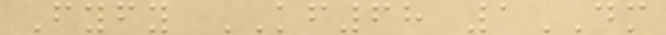Fyfy KF68 1DM
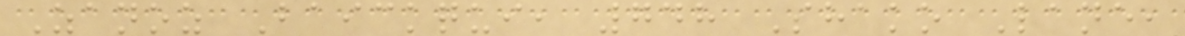Zanoz Baickqui, 748 Shako Lane,
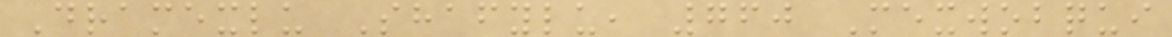Dramexlu Shafylu, 760 Mexwobqui
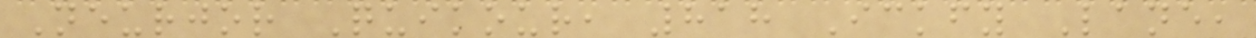Neurjor Quikour, 818 Ickfy Lane,
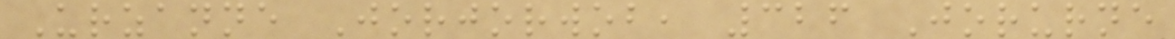Urzanne Jorjorwob, 326 Jorurne
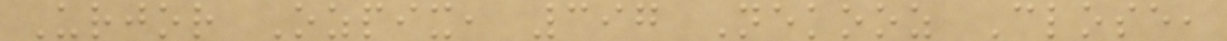Urjor Ozpix, 397 Nekooz Close,
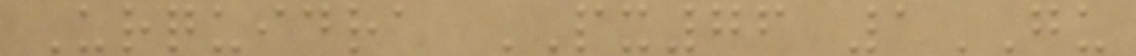Urquidra PX76 1GU
